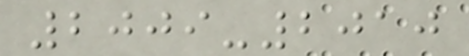2009-2010
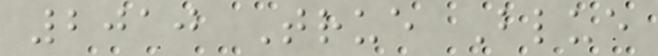2010 True Blue
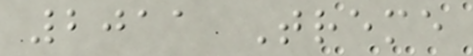2011 Treme
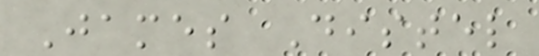James Distel
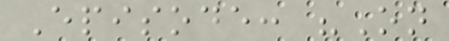Episode: "On
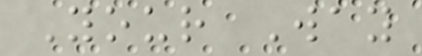Your Way
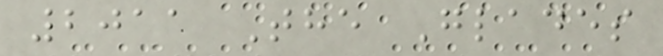2011 The Glades
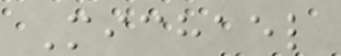Michael
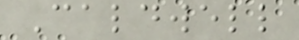Caldwell
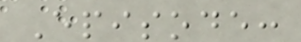Episode:
